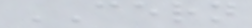CERN
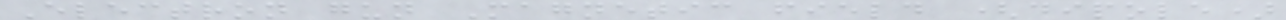Electron gun Magnetic field (dipole)
